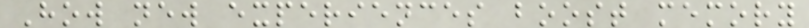How new experiences boost memory
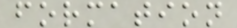formation
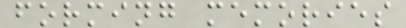forming memories
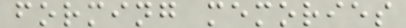forming memories
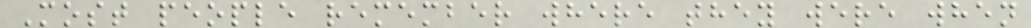Most people remember where they were when
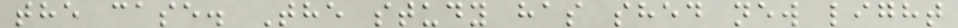the case. The study has shed new light
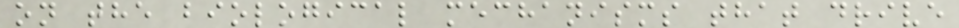on the biological mechanisms that drive
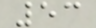53
